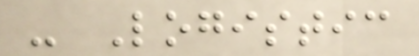- Logistic
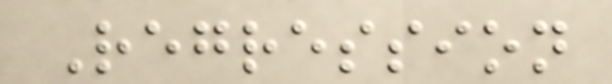Regression
